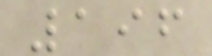196
